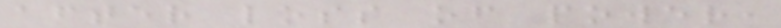after loss of power,
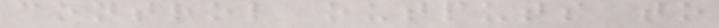control outputs to
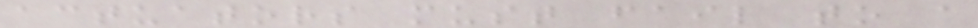actuators must fail to a
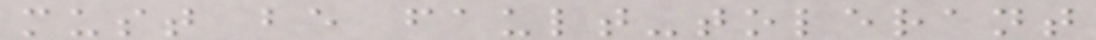must be fault-tolerant
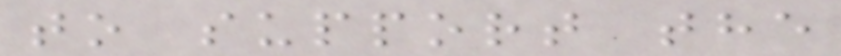to support the
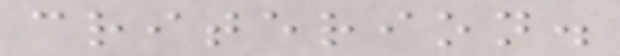criterion.
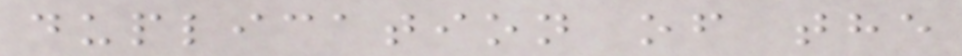duplication of the
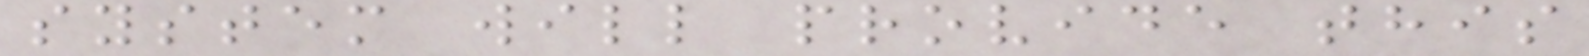system will provide this
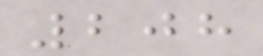208
